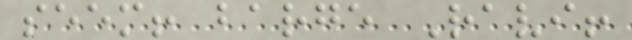seem! barge Ravi!
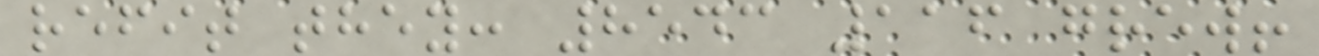refit they: 8543 116 grew!
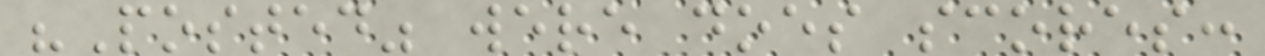"Posted" were does scores:
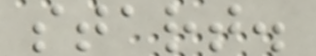start.
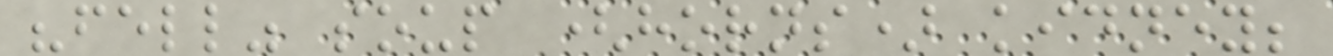"fell" soup (horns) kidney;
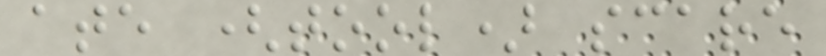ate (tool) scare
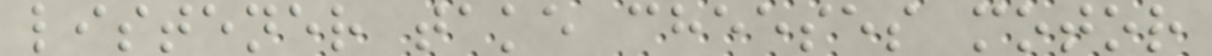listener take cheeses motor
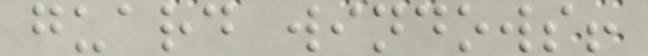guard windows!
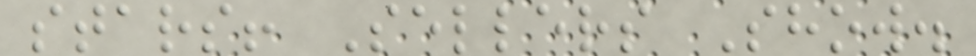stars! Sellers Show.
